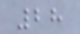28
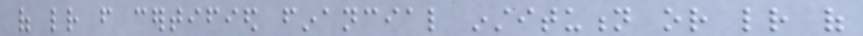of letter from certified financial institution or letter of
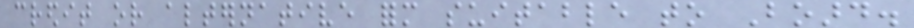credit or alternative form suitable to Board.
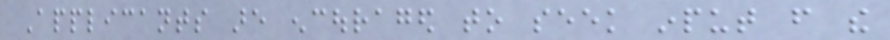Applicants are encouraged to seek input from the
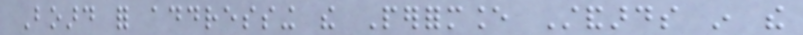Board for addressing the Performance Standards in the
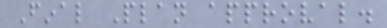Final Plan approval.
